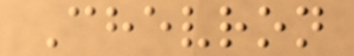Chevron
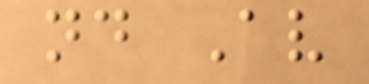nd Av
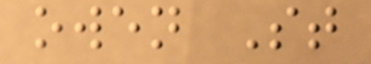owen St
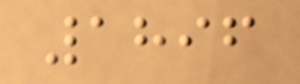1896
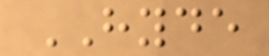HYDE
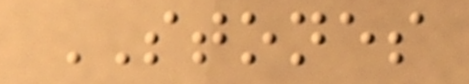STONES
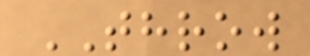THROW
